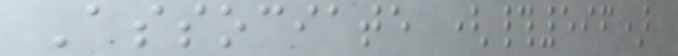Associate (#596)
